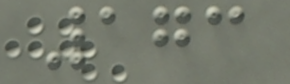173
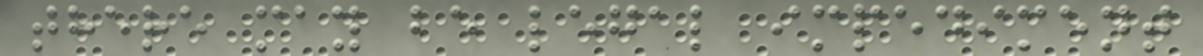there may be legal impediment
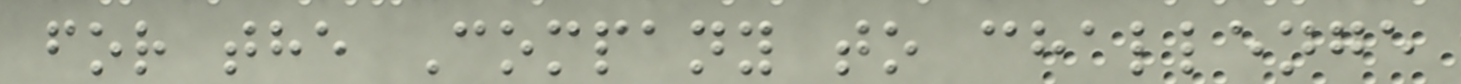for the Company to challenge
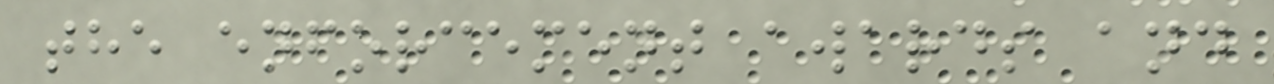the enforcement awards and
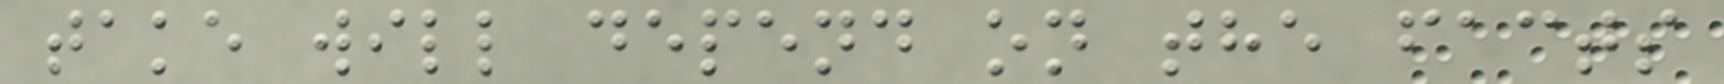take will depend on the facts
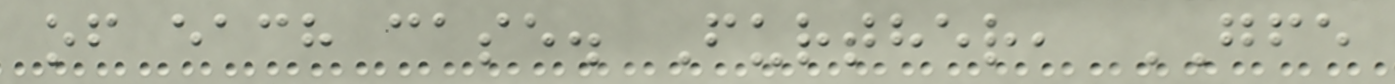of each case. Further, GFE
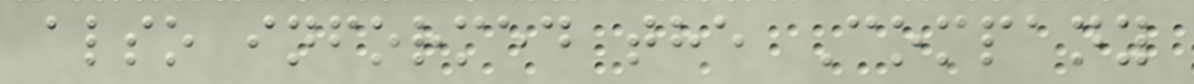also informed the Company
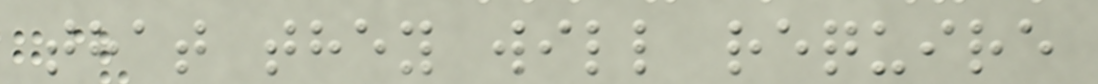that they will require
